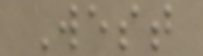West
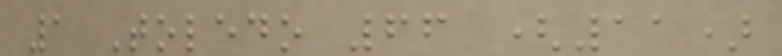1 Toledo 66 (11)
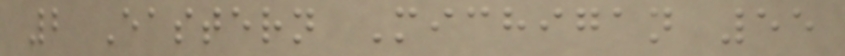2 Eastern Michigan 55
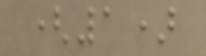(1)
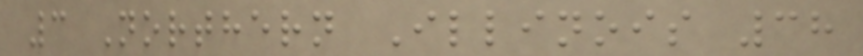3 Northern Illinois 38
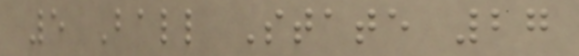5 Ball State 27
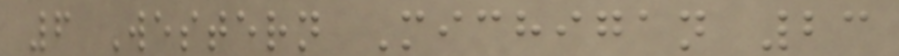6 Western Michigan 23
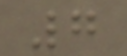7
